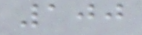100
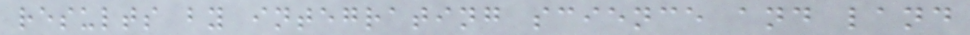results by integrating science and land
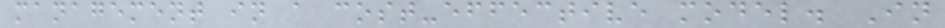management in a cost-effective model. In
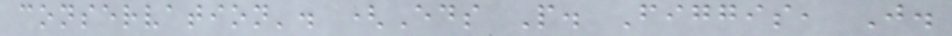conservation'. (Eds P. Figgis, J.
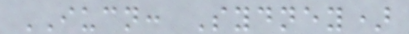IUCN: Sydney)
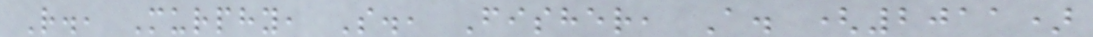R., Murphy, S., Fisher, A. (2011)
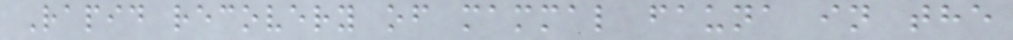Rapid recovery of mammal fauna in the
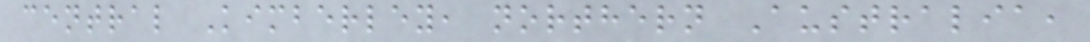central Kimberley, northern Australia,
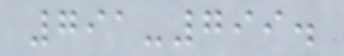791-799.
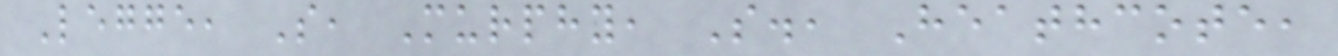Legge, S, Murphy, S., Heathcote,
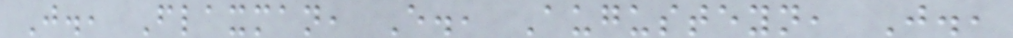J., Flaxman, E., Augusteyn, J.,
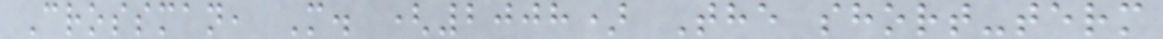Crossman, M. (2008) The short-term
